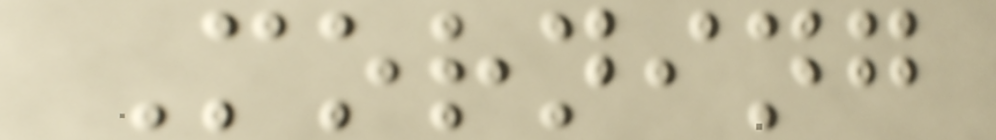Morning
